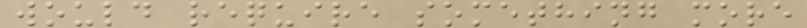would require something more
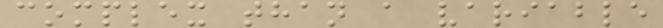complex than a variable
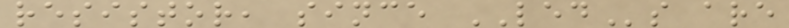resistor, since LEDs are
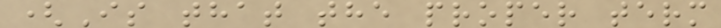(Is that the proper term
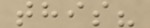this?
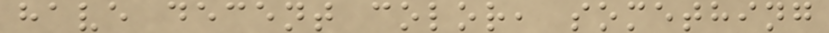have decent color, something
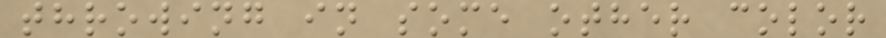throwing in some other color
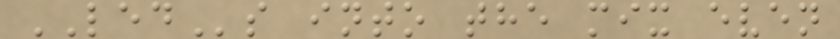LEDs into the mix even
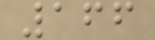166
